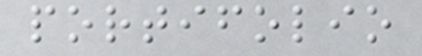portifolio
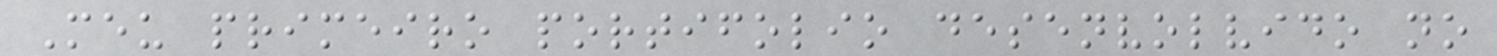Meu primeiro portifolio desenvolvido no
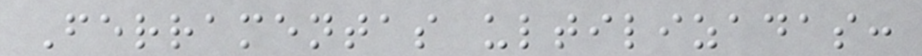Ferramentas ultilizadas:
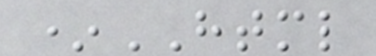*HTML
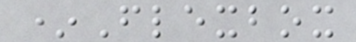*Flexbox
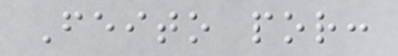Feito por:
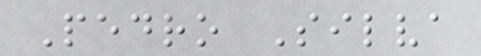Pedro Silva
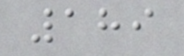189
